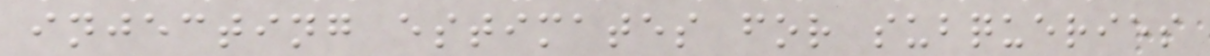injecting estimates for subqueries
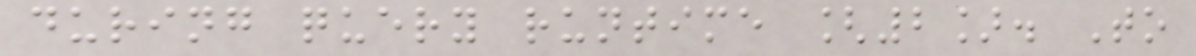during query runtime [2]. To
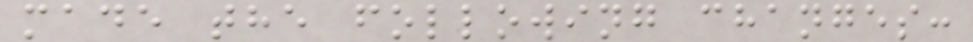made the following changes:
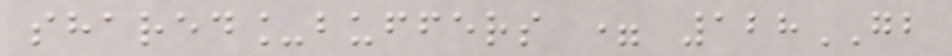shared_buffers = 128GB
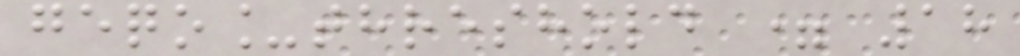geqo_threshold = 18
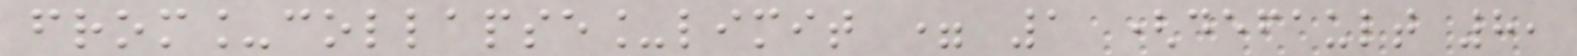from_collapse_limit = 1 (default 8,
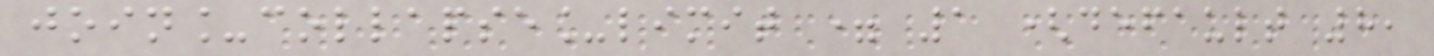join_collapse_limit = 1 (default 8,
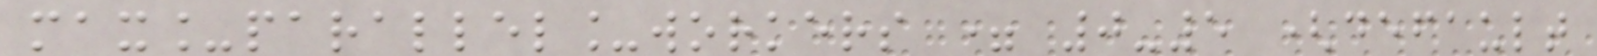max_parallel_workers = 0-5 (default
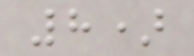8)
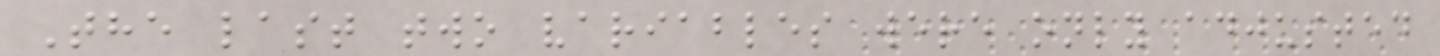The last two variables were only adjusted
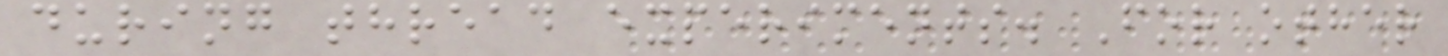during thread experiments. For other
